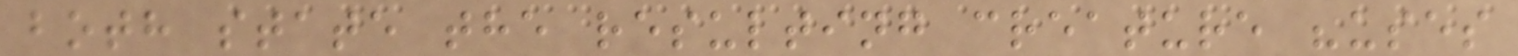both state the resulting creature "uses
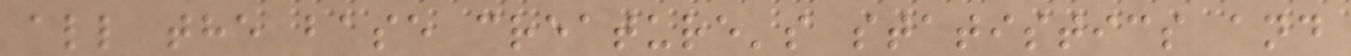all the base creature's statistics and
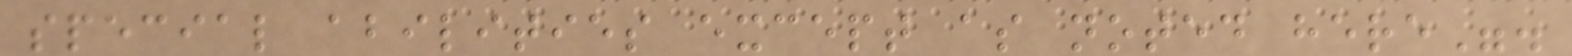special abilities except as noted here".
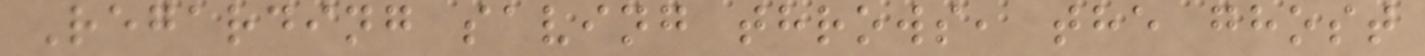Regarding saving throws, the ghost
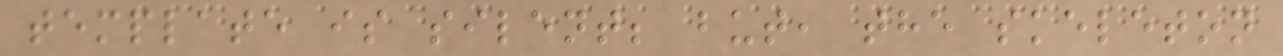template is silent; but, the skeleton
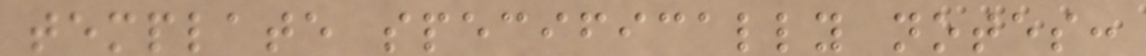template specifically notes:
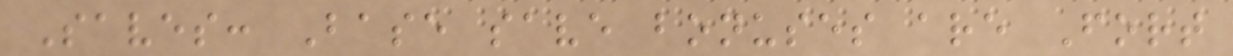Saves: Base save bonuses are Fort
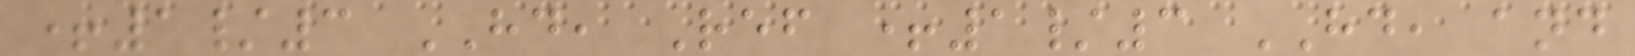+1/3 HD, Ref +1/3 HD, and
